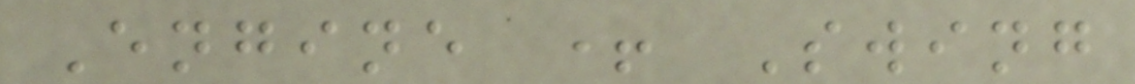Engine + Swing
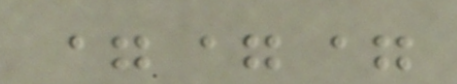===
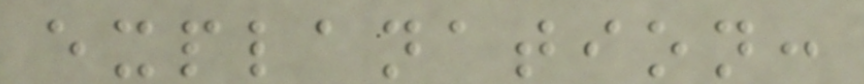explanation:
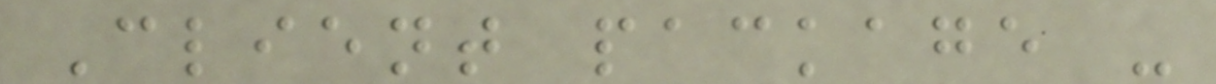Client package -
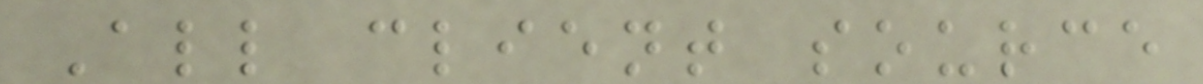All client source
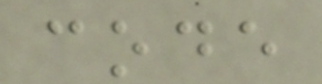code
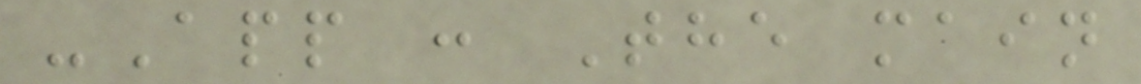-App : The main
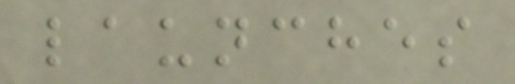launches
